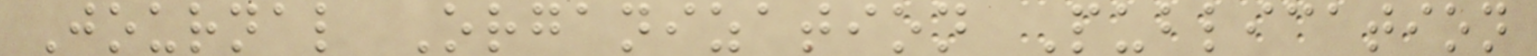Journal Organization Publication
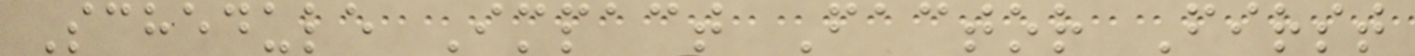Schedule Impact Factor First
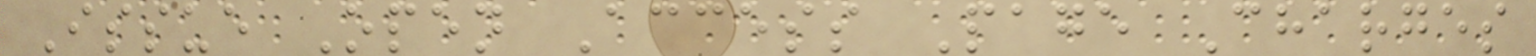Issue Open Access Page Charges
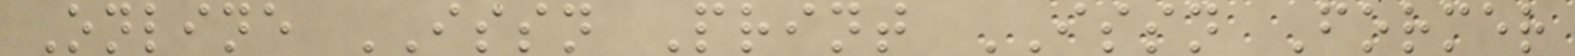Online ISSN Print ISSN Former
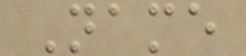Name
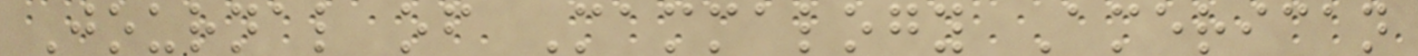Journal of Mammalogy American
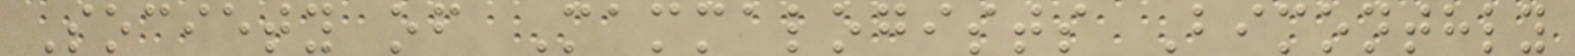Society of Mammalogists Bimonthly
